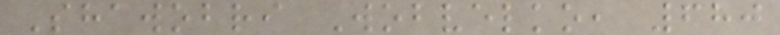Shawobri Wobvelko, 680
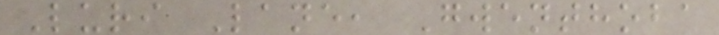Luri Lane, Gwenthoba
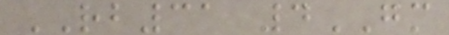RB31 4GM
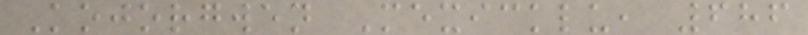Kojorgwen Mexicklu, 686
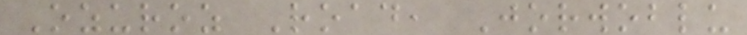Ozuroz Road, Jorwoblu
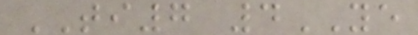TI7 4YE
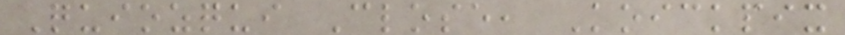Quiozqui Close, Koickpix
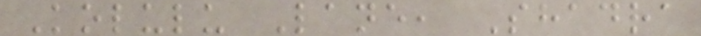Kolulu Lane, Shadra
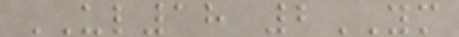UL18 2YM
